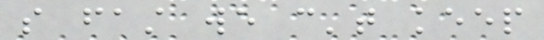so fast we can't keep
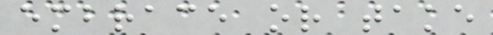embrace or take
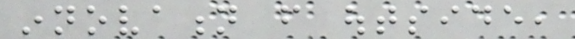innovation from outside,
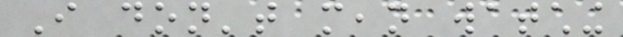I don't mean watching
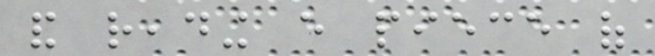and reading every piece of
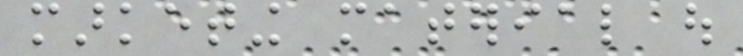marketing material out
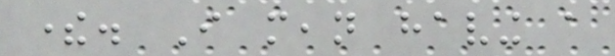there. I mean having a
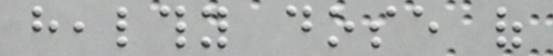healthy dose of
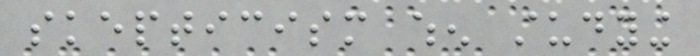skepticism when studying
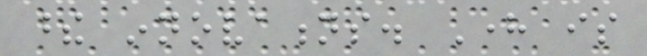these innovations. Here is
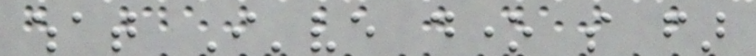what I've done so far
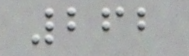262
